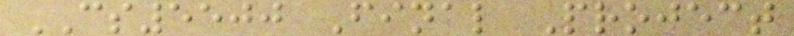CS5500 Final Project
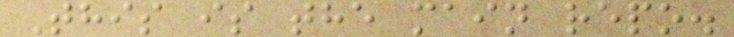This is the main repo.
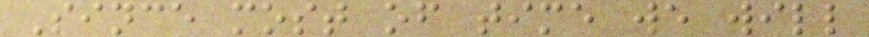Since most of time we will
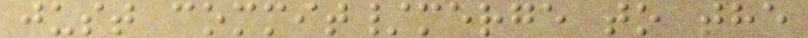just commit/merge to the
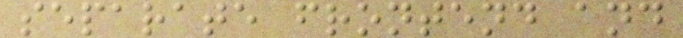separate frontend and
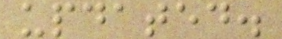updated.
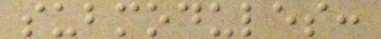submodules:
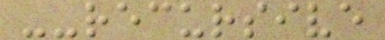--recursive
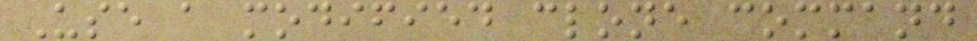Use a modified clone command
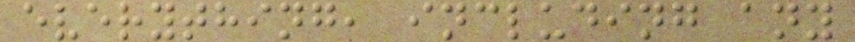everything, including any
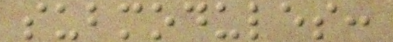submodules:
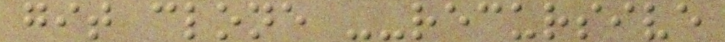git clone --recursive
